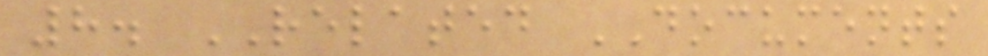8. RELATED DOCUMENTS
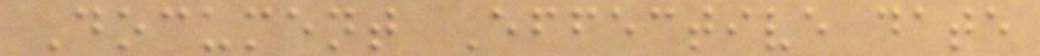Document Effective date
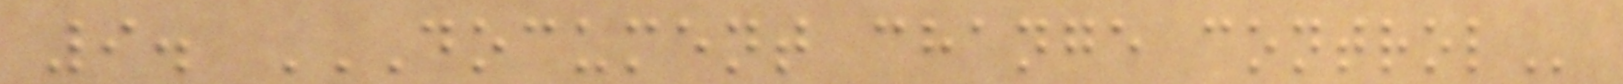9. DOCUMENT CHANGE CONTROL
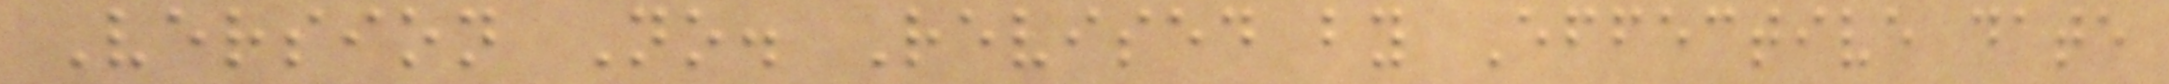Version No. Revised by Effective date
